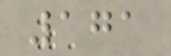171
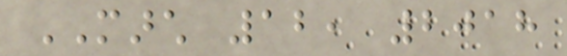MARCH 12, 2018
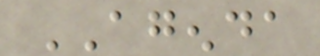AGENDA
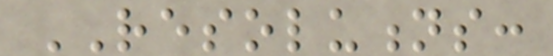RESOLUTIONS:
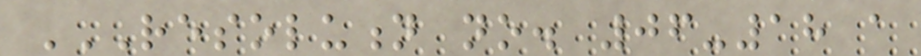RESOLUTION NO. 06-18 A
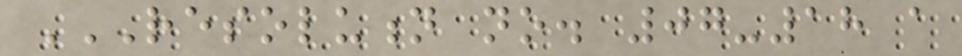RESOLUTION NO. 07-18 A
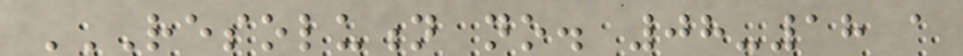RESOLUTION NO. 08-18 A
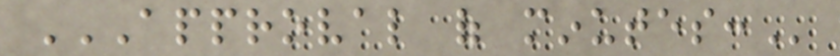APPROVAL OF MINUTES:
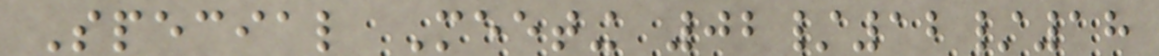Special Meeting 02/12/18
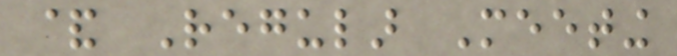& Regular Meeting
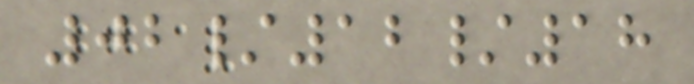02/12/18
